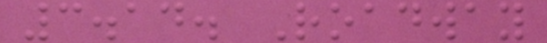3.14. Roadway
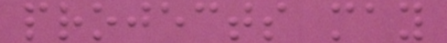projects may
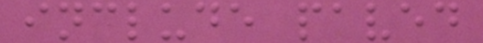include paved
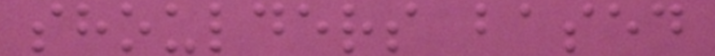shoulders based
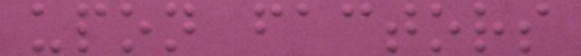upon factors
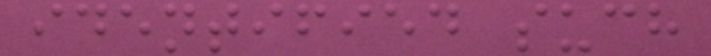identified such
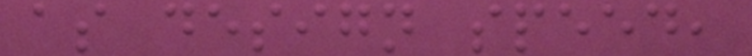as design speed,
